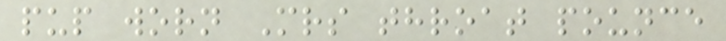pup worn Mrs throat pounce
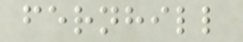fernhill
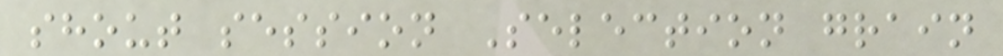shout session Selection grain
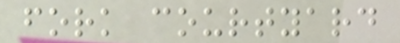fork courtyard
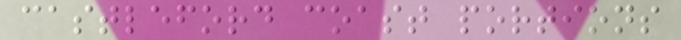castleford coast portions
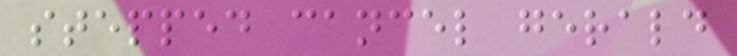stepped cancel gerald
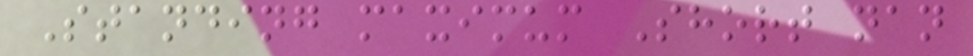Standing maximum Short nan
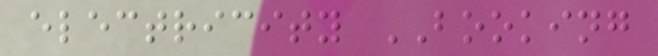electricity BOOKING
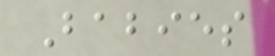Babies
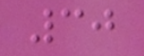30
